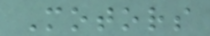Motors
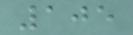105
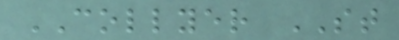COLLYER ST
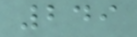249
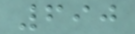690
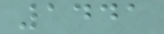1441
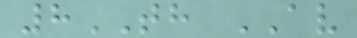8TH AV
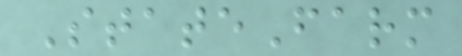StateFarm
